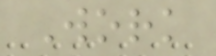Work
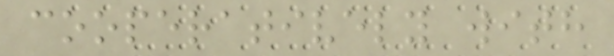cooperatively with
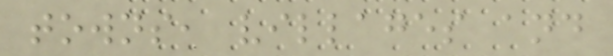towns, villages and
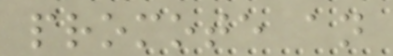promote an
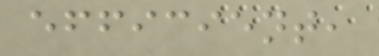efficient,
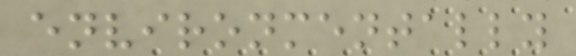environmentally
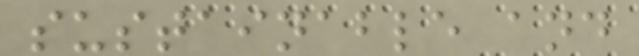sustainable and
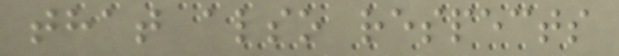that also respects
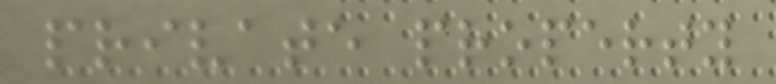private property
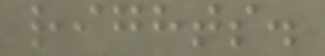rights.
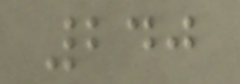240
